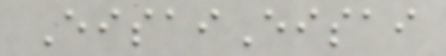EisaiEisai
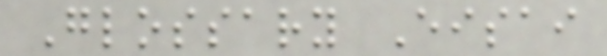Glossary Eisai
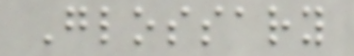Glossary
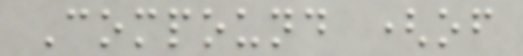Compound (of
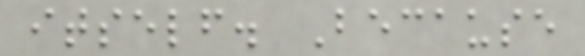itself. Because
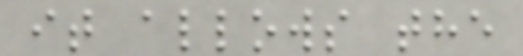it allows the
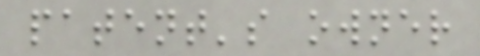patent's owner
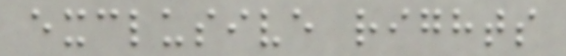exclusive rights
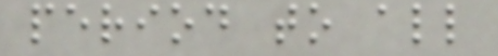period to all
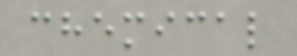chemical
